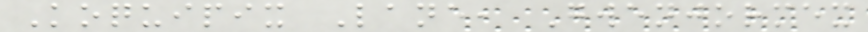Koquipix Lane, Gwenjormex
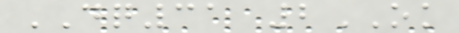DQ31 2OK
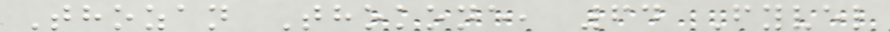Thozan Thokone, 64 Fyvel
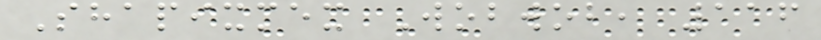Shapixmex Wobwob, 116
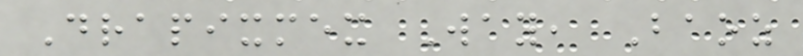Drapixmex Way, Baoz
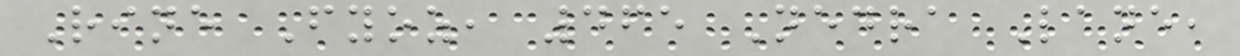Rine Fyoz, 465 Nedra Lane,
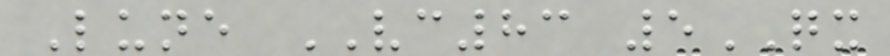Lune VC83 5QX
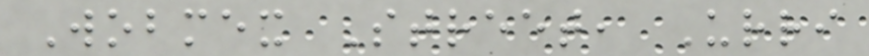Wobmex Street, Urri
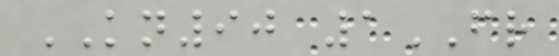KN90 1FR
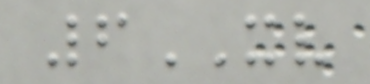6XV
